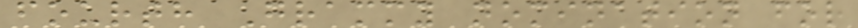fourth Grammy nomination for
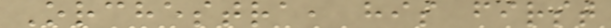Orchestra, his first
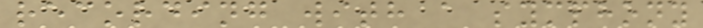recording with a symphony
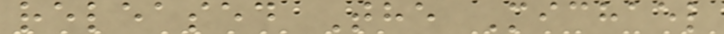released The Michael
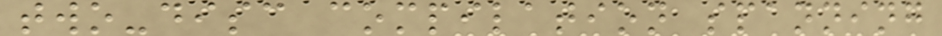two-disc compilation spanning
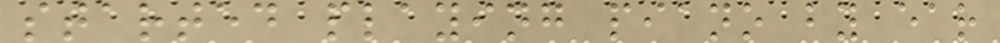started playing piano by ear
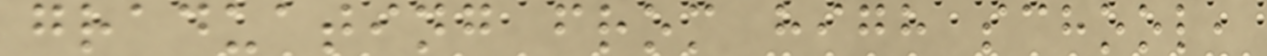graduating from high school,
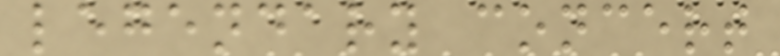legendary concert
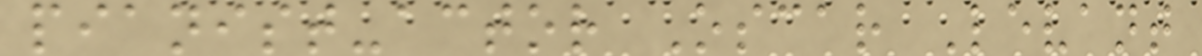pianist-actor Oscar Levant
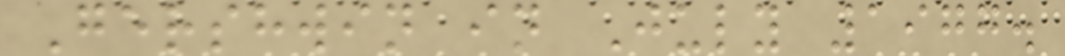Gershwin in July 1977.
